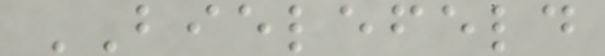BIELEFELD
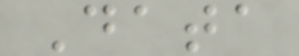Data
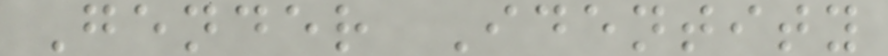Gender Identity
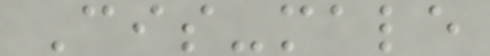Cis-male
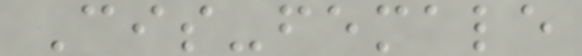Cis-female
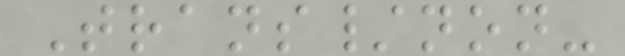Trans/non-
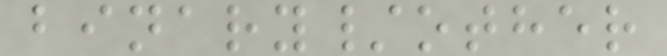binary/other
